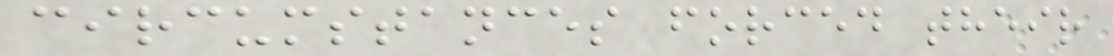circumstances forced their
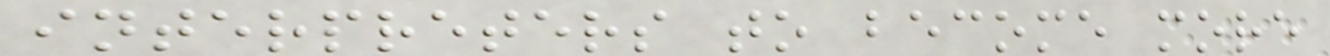interpreters to become more
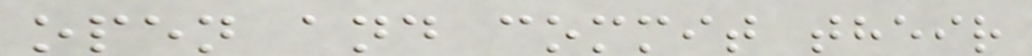open and commit their
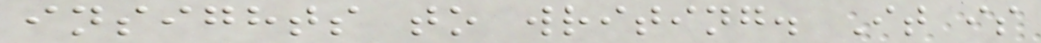insights to writing. It is
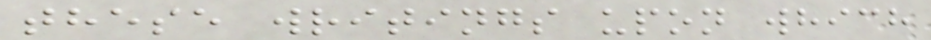these writings upon which
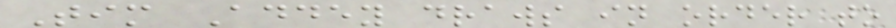Tim Addey draws in order to
